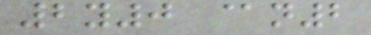2y0 @n2
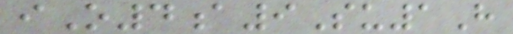iO4a9Su1H
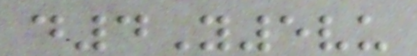d4Y5vu
